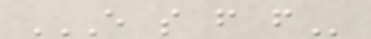E S F F
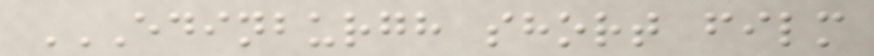EDINBURGH SHORT FILM
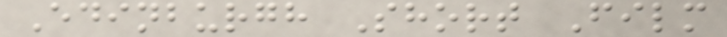Edinburgh Short Film
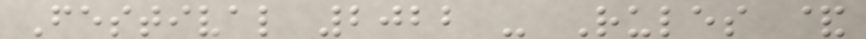Festival 2022 - Rules &
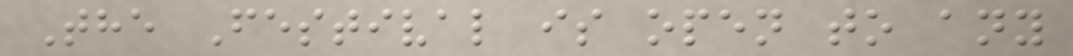The Festival is open to any
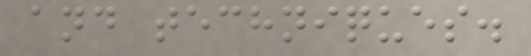and techniques.
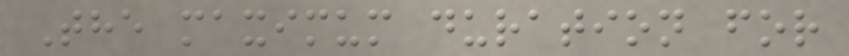The maximum duration for
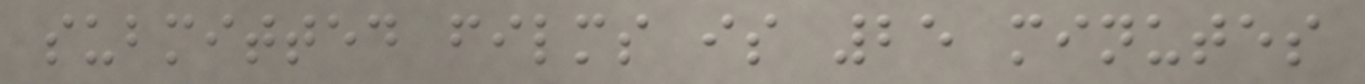submitted films is 25 minutes
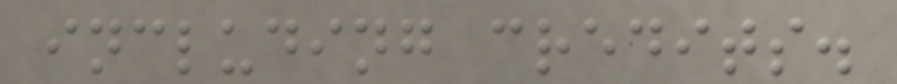including credits.
